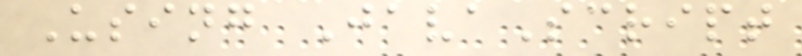Using JavaScript
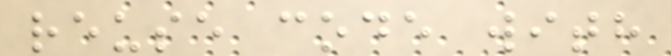reuse code with
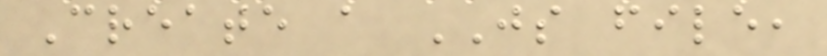Create a JS file,
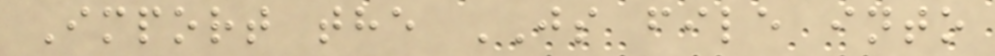Import the JS file into
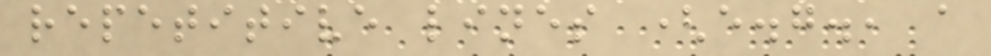repetitive lines (e.g., a
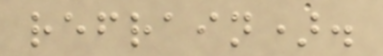refrain).
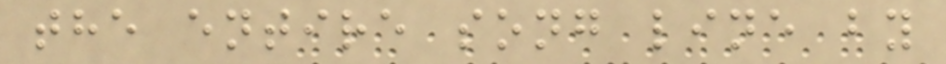the entire song line by
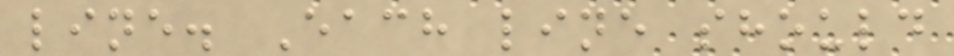line. Each line should
